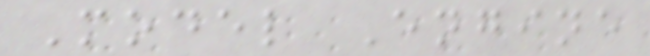Model Engine
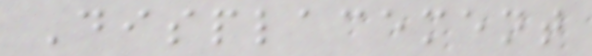Displacement
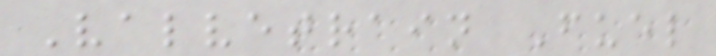Valvetrain Fuel
